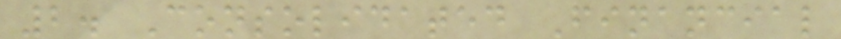2. Consolidated Financial
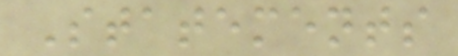Statements
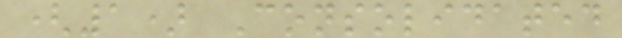(1) Consolidated
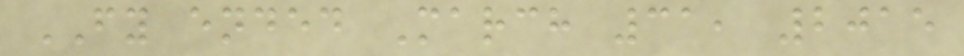FY ended March 31, 2015
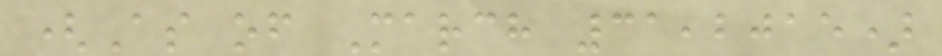(As of March 31,2015)
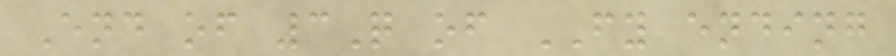End of 3Q of FY ending
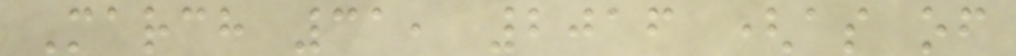March 31, 2016 (as of
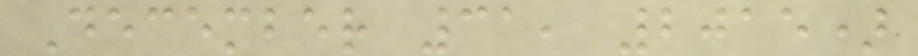December 31, 2015)
